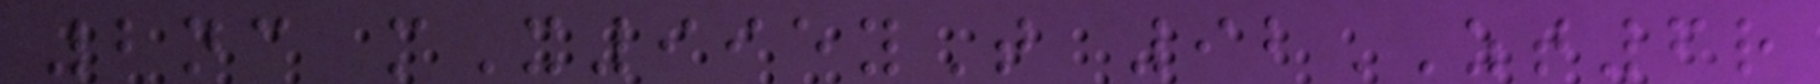2nc mX995yT 92ZT6r
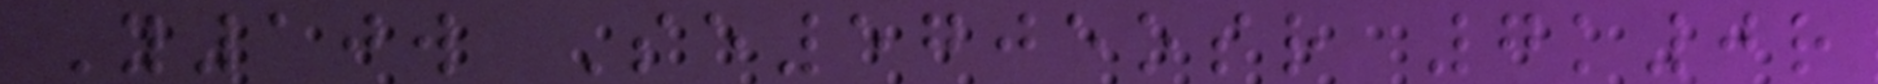Y10w Se5705osr 7k0r
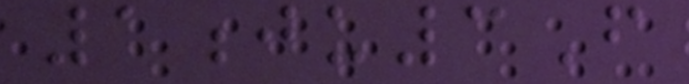1ju3F
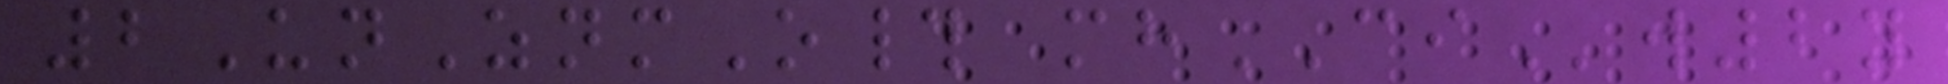2UnZnmO# mhCIw2y
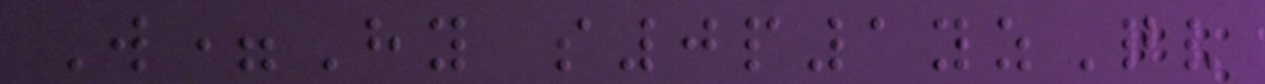W=Hy s0p1yzQv
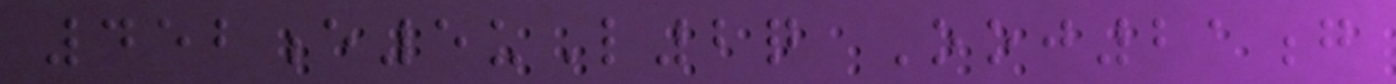452e5uL2q Ooj21g
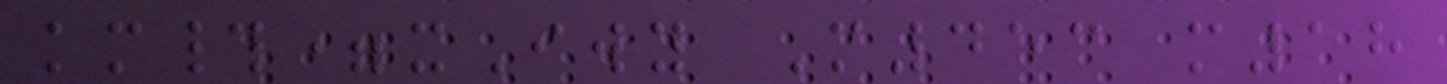km#=xIwy M453 m18
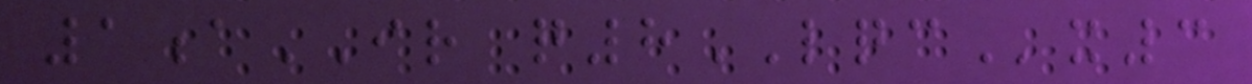1aIR q8LQCx3
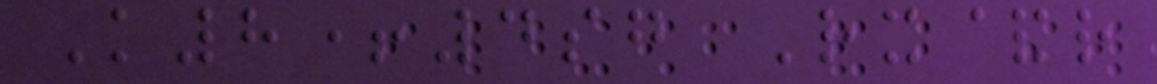K8+4sg Rx&r
